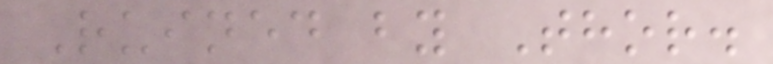Ruined by Thor.
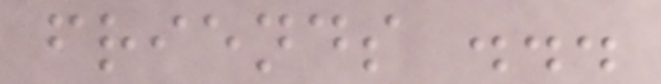friends ...
